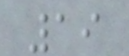19
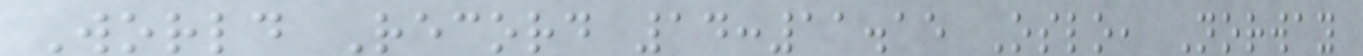World Record 14:11.15 Oslo, Norway
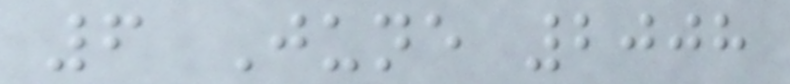6 June 2008
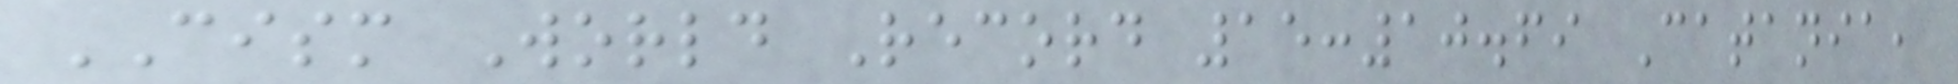CISM World Record 15:10.69 Catania,
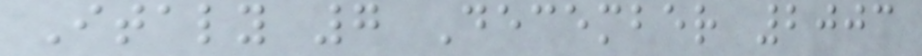Italy 7 December 2003
